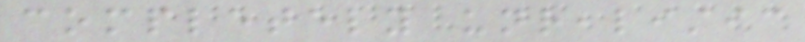completely unrealistic
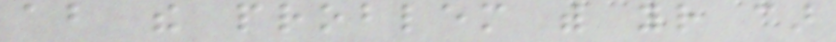about the problem with your car
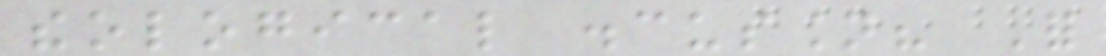theological discussion? For
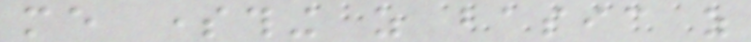me something as basic as
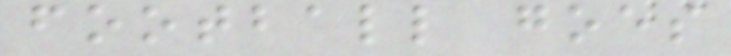football goes
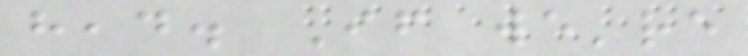head. If we're
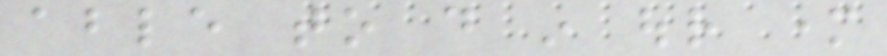able to do in our mother
